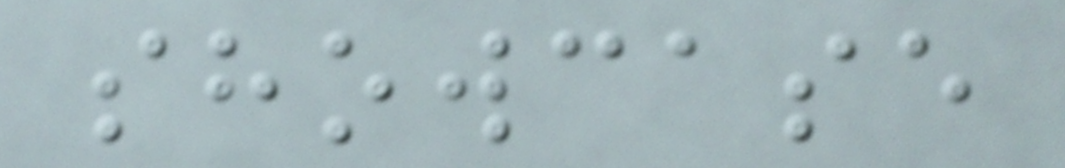showcase
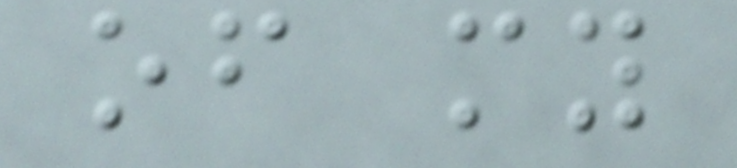of my
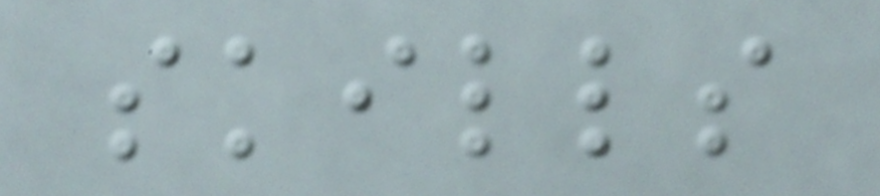skills
